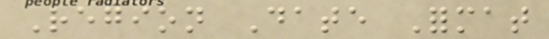Region Date Format
